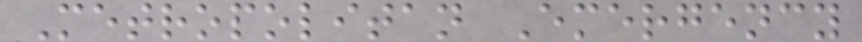Metropolitan Emergency
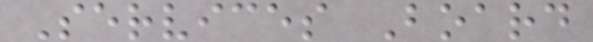Services Board
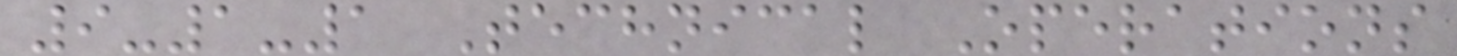9-1-1 Technical Operations
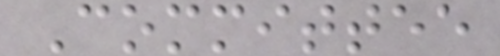Committee
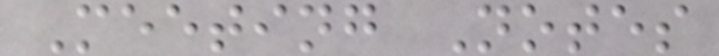Meeting Notes
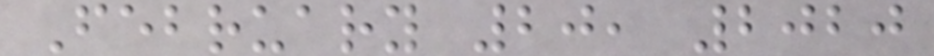February 20, 2020
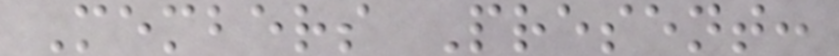Members Present:
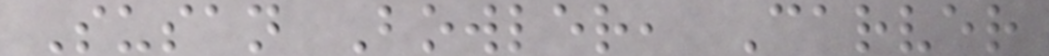Susan Bowler, Carver
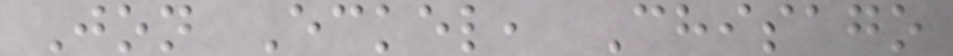Jon Eckel, Chisago
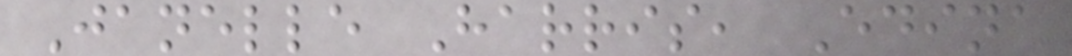Janelle Harris, Edina
